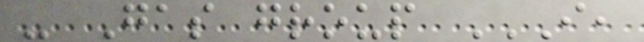- Gas group I,
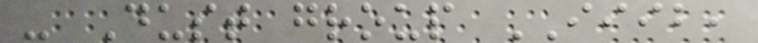- Dust group IIIB,
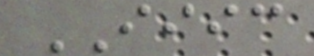IIIC
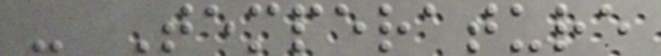- Temperature
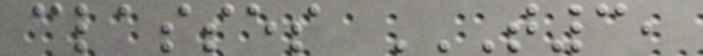classes T3,
